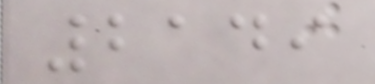2149
